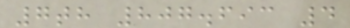7th 807.693 4
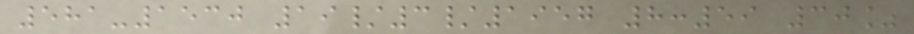581-1530 19/3/1957 8:59 30%
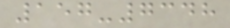157-7348
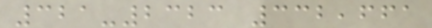321-2323 332,661
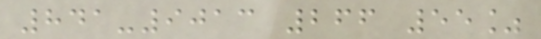841-9013 266 55%
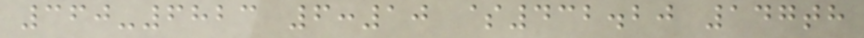360-6823 6:10 $432.20 147th
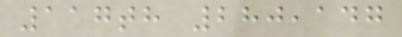117th 280,147
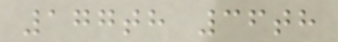177th 36th
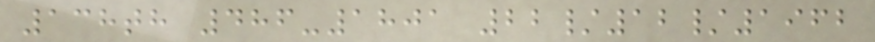138th 486-1801 22/12/1962
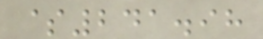$241.98
